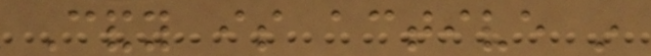Candy is active in
